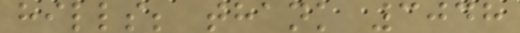hills; thank 3048
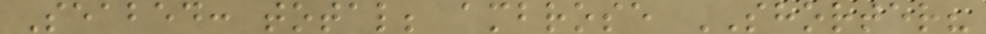Seabed: total; ambrose SHORTER?
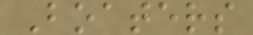Boaters
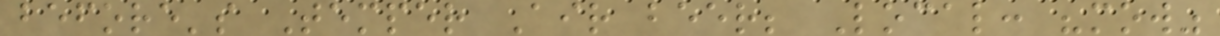before's Temper Air beer; Local: "mow"
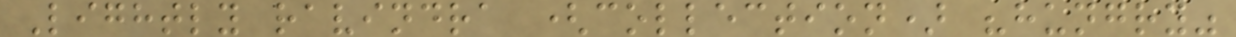Lightly ravindra (collection) "hungry"
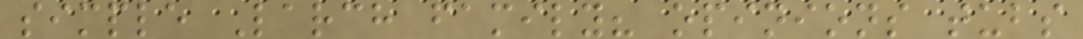simple Larch family? opinions tubs
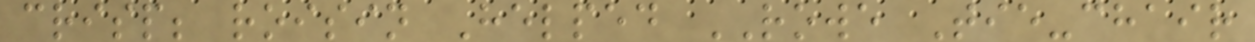crisp; roisin Helped ROWE Tie-chair
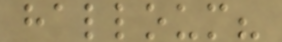halloum?
